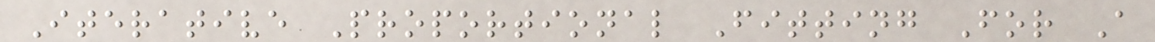Iterative Proportional Fitting For A
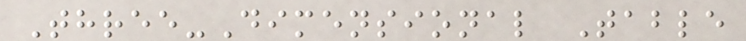Three-Dimensional Table
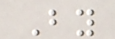By
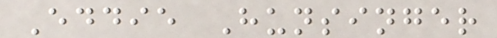Eddie Hunsinger
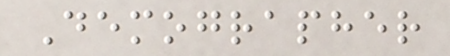Demographer
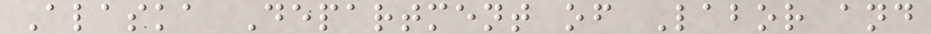Alaska Department of Labor and
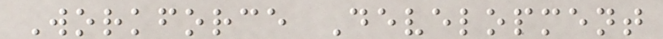Workforce Development
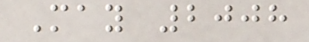May 2008
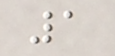1
